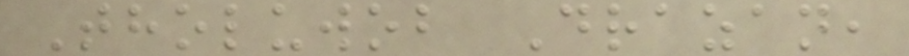Tholuwob Drazan,
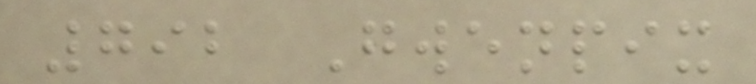792 Gwenpix
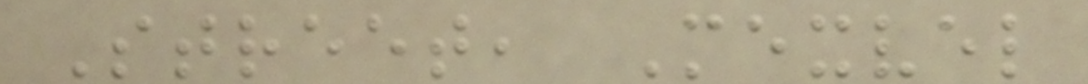Street, Mexvel
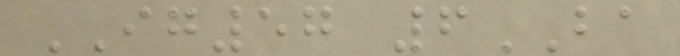IG57 6BA
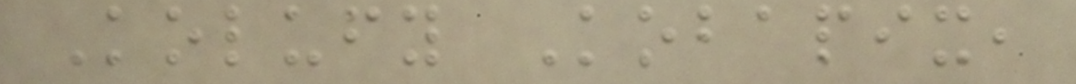Kolufy Kobapix,
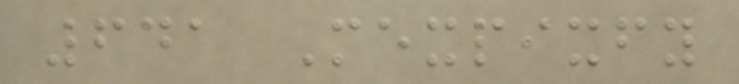641 Mexpixfy
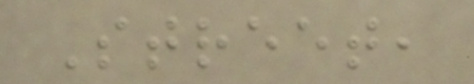Street,
